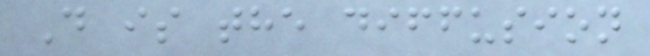D is the diffusion
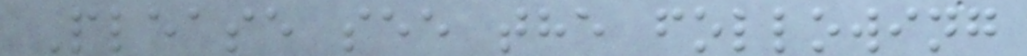Please see the following
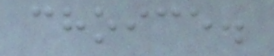choice.
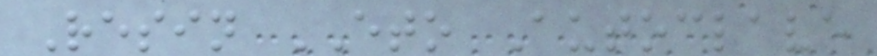Resin ETO Autoclave
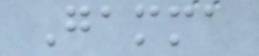Gamma
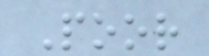Poor
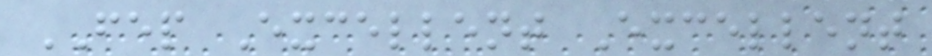FEP Excellent Excellent
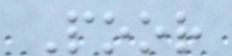Poor
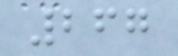267
